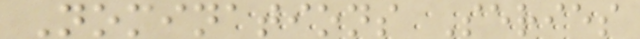Nominations Series
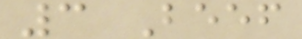3 Beef
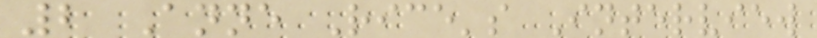2 Anne Rice's Interview
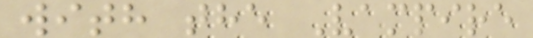with the Vampire
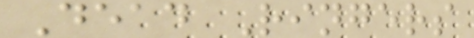Dead Ringers
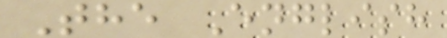The English
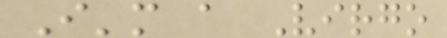I'm a Virgo
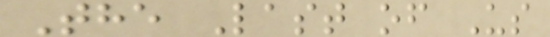The Last of Us
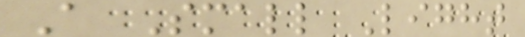A Small Light
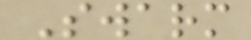Swarm
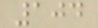104
